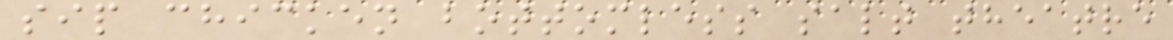sip chicken bottomless salt theatre
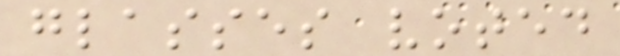glasses voted
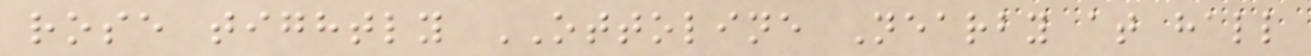rose tightly OTTOLINE Nearby at hall
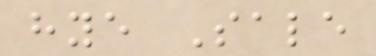hye Sale
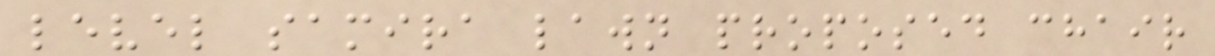level samira lawn proposed chair
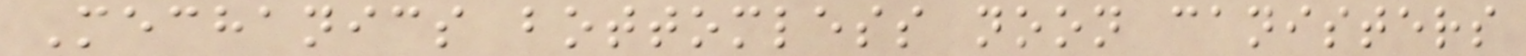Mechanics bottomless noon canisters
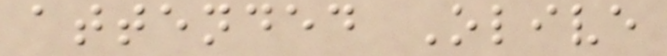attended Olive
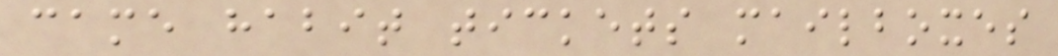came habit tickets mailboxes
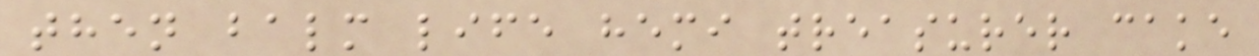then balm life hemi treasurer cake
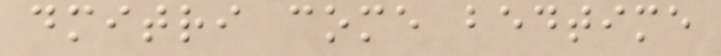dmitri come bedtime
